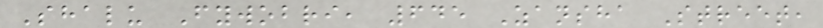Shalu Fywobri, 645 Zansha Street,
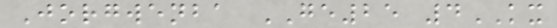Jorgwenba GE25 4KX
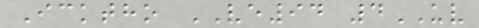Icktho VE94 4UV
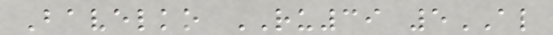Bavelko RU39 5AL
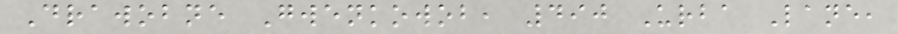Drawobne Gwenkowob, 490 Urba Lane,
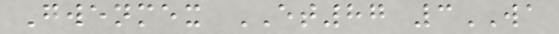Gwenmex ET87 3WA
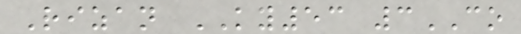Rizan KY53 3CO
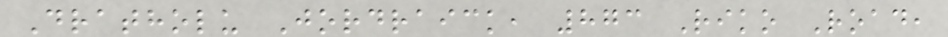Dratholu Jordraick, 873 Riko Road,
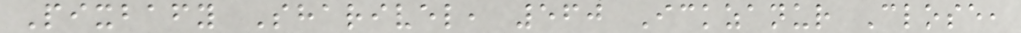Pixbafy Sharivel, 560 Ickzanur Close,
